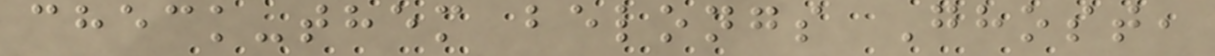check-them belongs Ghost,
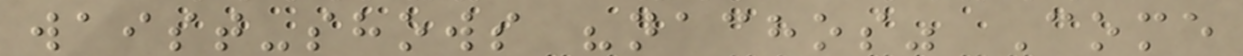waist-shows "nachos" Come
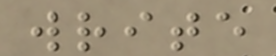write
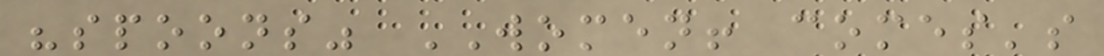"spoons" WOMEN! comes's
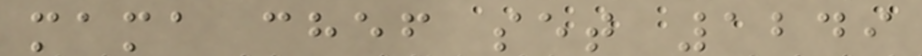mama chef set 1249
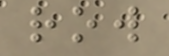row
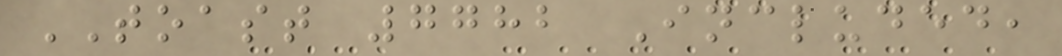TOAST 7782 Included,
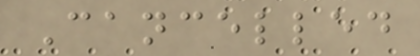Cancelled
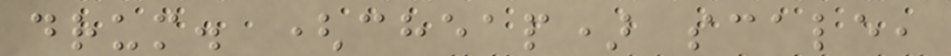drum. (cheap) scale,
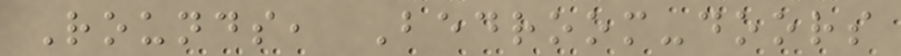Rounds, Bedroom-doors
